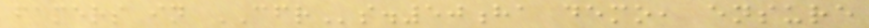famers in CFRs.50ha demo, ensure
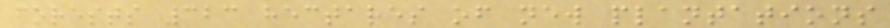forests 323 hectares of new plantations
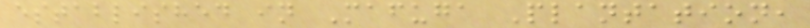established in Mafuga Plantation,
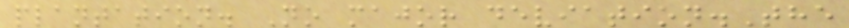plantation. No major deviation.The
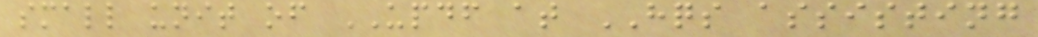small unit of UPDF at HQS assisting
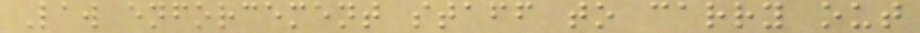Law enforcement staff to carry out
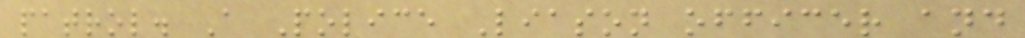patrol. A Police Liason officer and
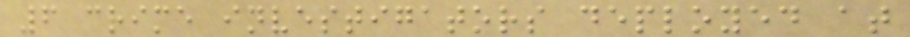6 crime investigators deployed at
